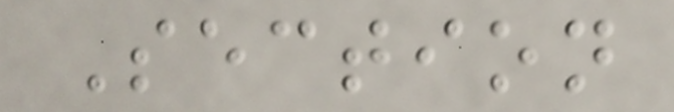Section
